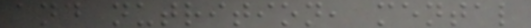and nutrition, mental
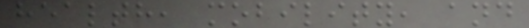health, mobility, and
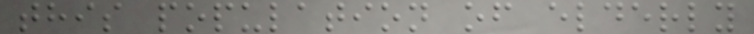this population of elderly
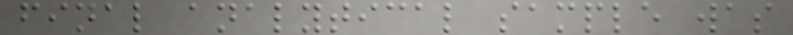final analytical sample was
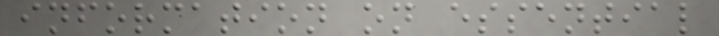information on essential
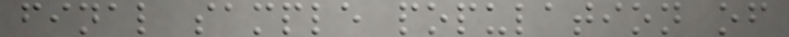final sample population of
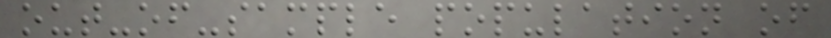out-of-sample population of
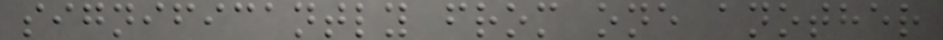significantly from one another
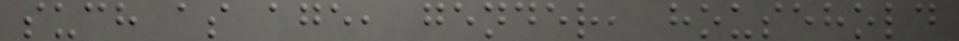such as age, gender, household
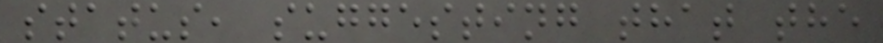status, suggesting that the
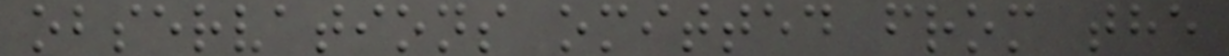observations omitted from the
